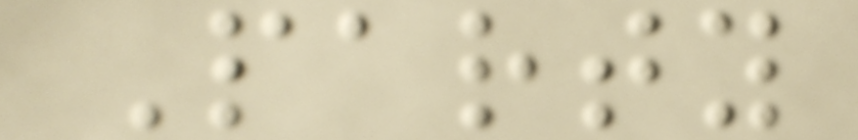Party
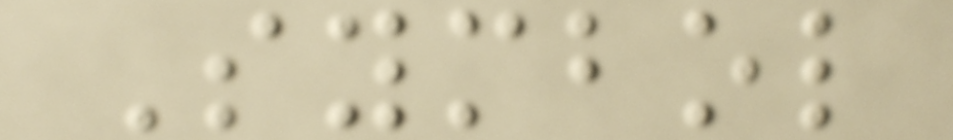Symbol
